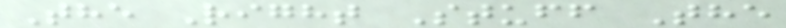The Right Stuff The
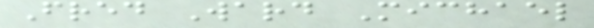Fred Ward Michael
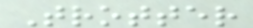Trotter
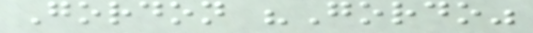Gordon "Gordo"
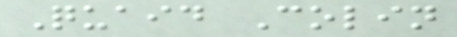Quaid Colin
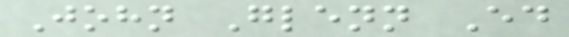John Glenn Ed
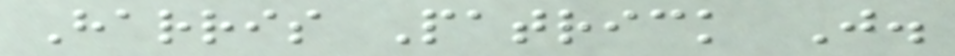Harris Patrick J.
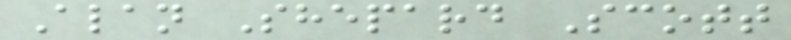Alan Shepard Scott
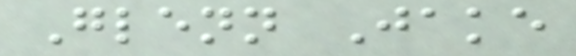Glenn Jake
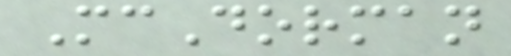McDorman
